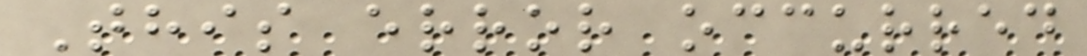This error occurred
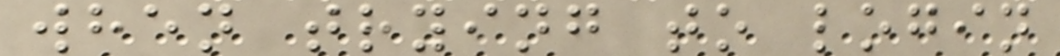when trying to login
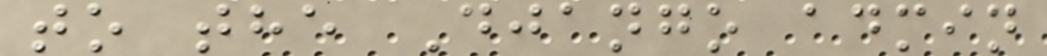to the Django admin
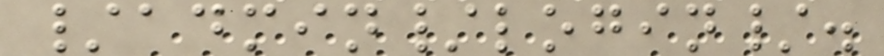/admin/login/.
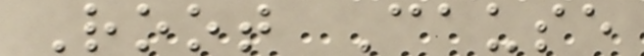Root Cause
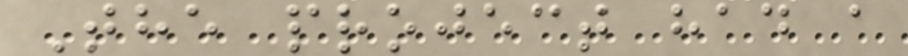The project had a
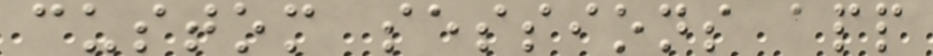custom sessions app
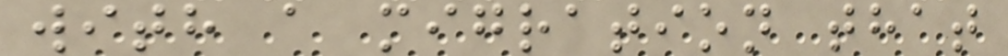with a migration that
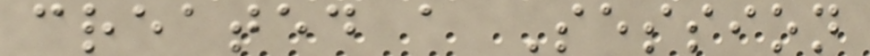created a Session
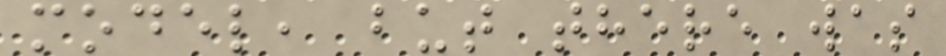model, but there was
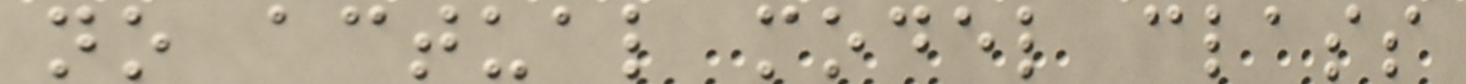no actual model class
